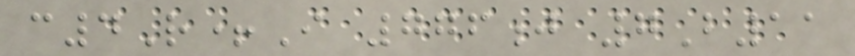c4R+I 776j 7B11
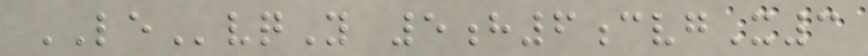LEvqY 5h6cvgX3
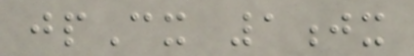jpCx 1jx
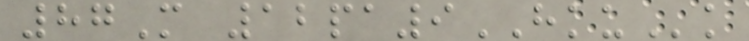87M 12pa9HKUk
